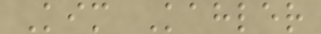Kim Kahler
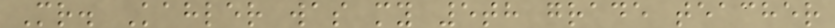Mr. Kahler was my 5th grade teacher
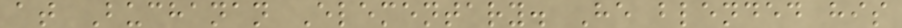at Buchanan Elementary. He blended his
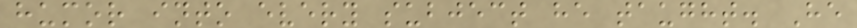humor into every subject he taught. He
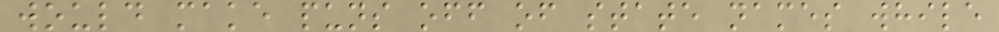would make puns off of state names while
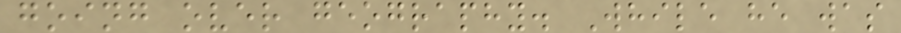going over geography. While he was
